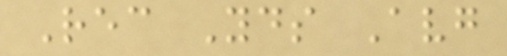Rec Yds Avg
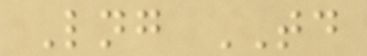Lng TD
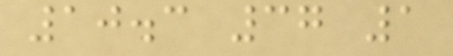10.3 37 1
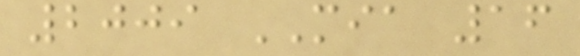2009 MIA 16
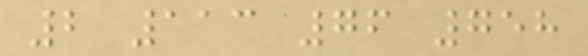2 113 76 758
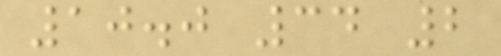10.0 34 2
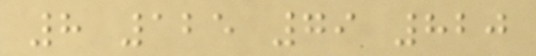8 125 79 820
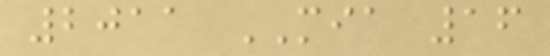2011 MIA 16
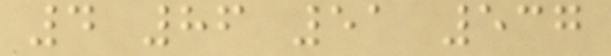4 86 51 537
